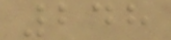248
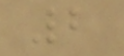2
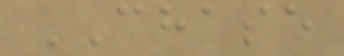CHASE
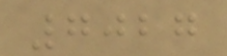7027
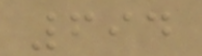694
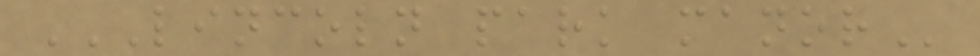LINCOLN PARK MANOR
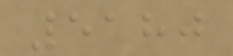5180
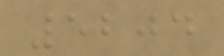5204
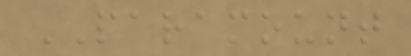PARAMOUNT
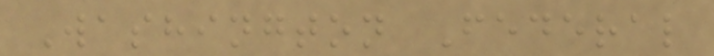Washington Federal
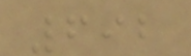692
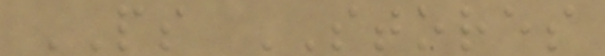PS STORES
